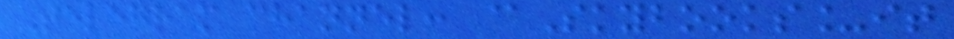Telegram channel: @Skybooks_it
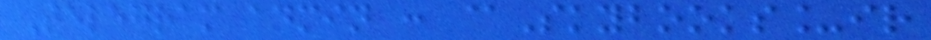Telegram admin : @Skybooks_ir
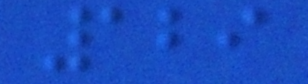129
